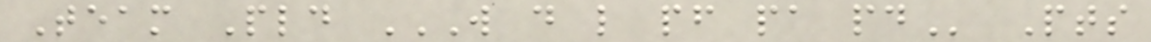Team Pld W D L PF PA PD Pts
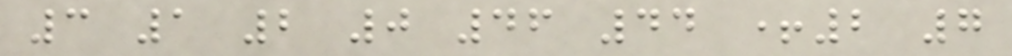3 1 2 0 46 44 +2 7
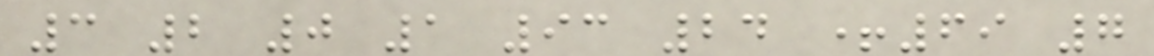3 2 0 1 93 24 +69 7
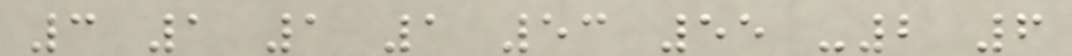3 1 1 1 53 55 -2 6
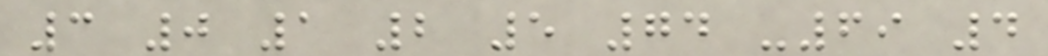3 0 1 2 5 74 -69 4
